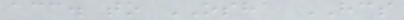acc. to OSHA HCS
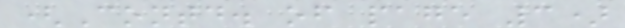(Contd. of page 3)
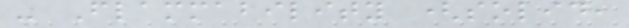- Flammability (solid,
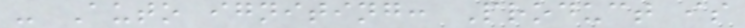- Auto igniting: Product is
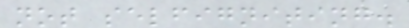not selfigniting.
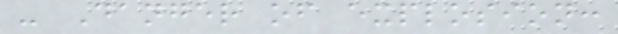- Danger of explosion:
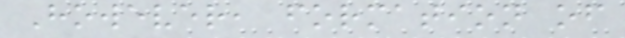However, formation of
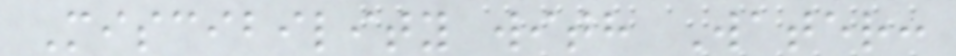Miscibility with Water:
